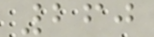260
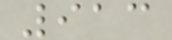913
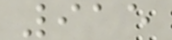915
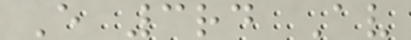E 3rd Av
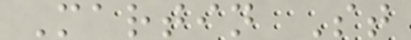Martin St
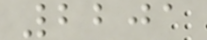2201
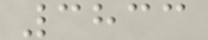3833
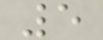5
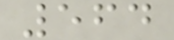564
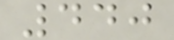440
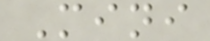Mini
